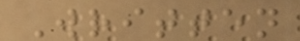Written
